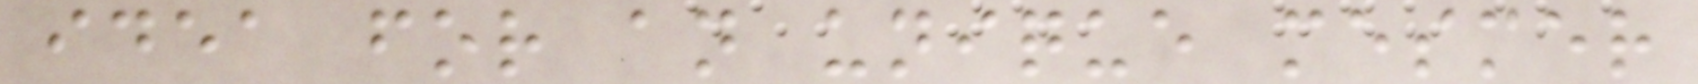idea for an unique mesmer
